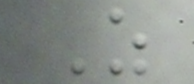As
